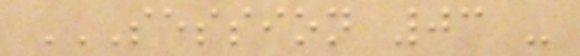SESSION 03 -
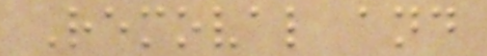Removal and
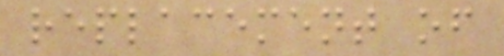replacement of
